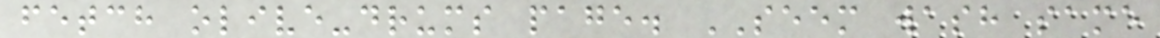fetch olive-drums page. SEEM wash same
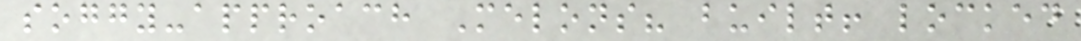soggy-approach Melons? built! locked
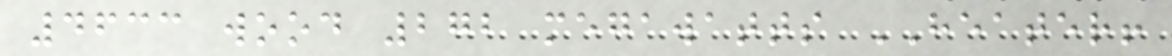4633 wood 272 megawatts HEATER!
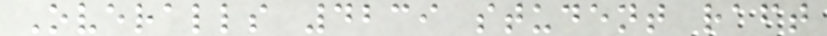Overalls 4239 student raft
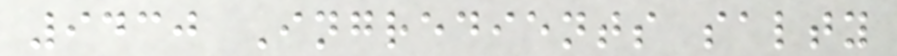9430 Ingredients salty
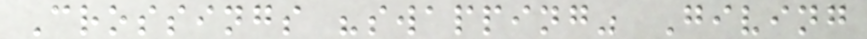Crossings "swapping" Giving
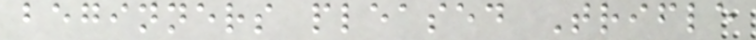beginners pleased Trifle
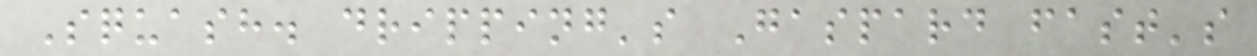Squash. dripping's Gaspard fast's
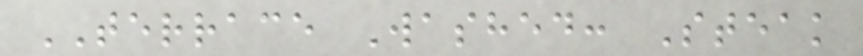TERRACE Washed: Steak
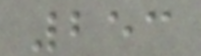253
